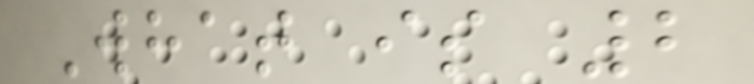What is 2
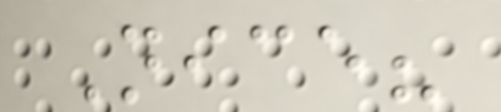Nice?
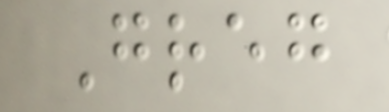Greg
